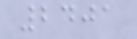2401
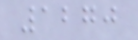1270
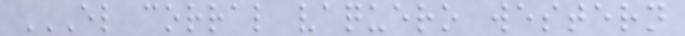EL CORRAL VAQUERO WESTERN
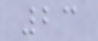23
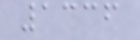1336
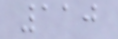110
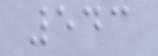543
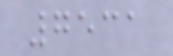7531
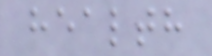health
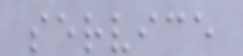service
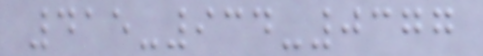415-934-0377
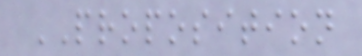PROPOSITION
